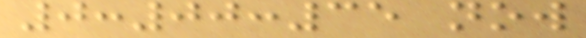0:00:35 now
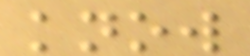know
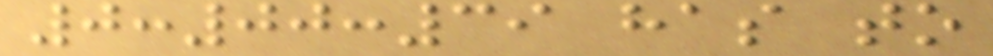0:00:39 has to
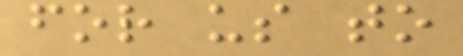for us to
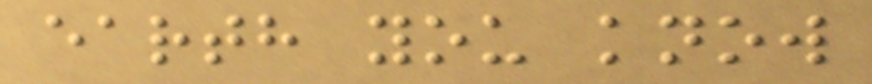earth you know
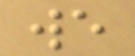we
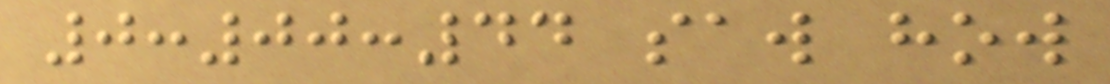0:00:44 saw how
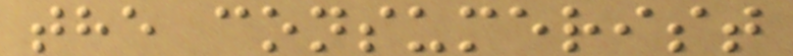the consumerist
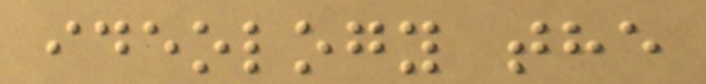ideology the
